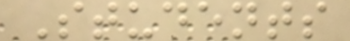Students
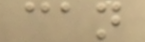can
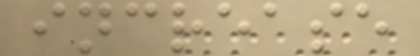increase
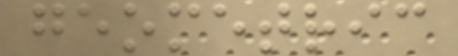geometric
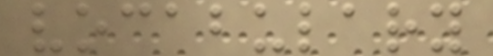vocabulary
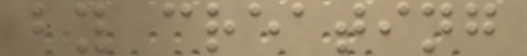by creating
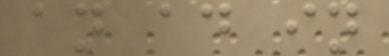an ad in
